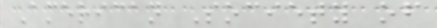American Society of
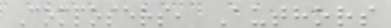Composers, Authors
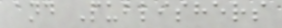and Publishers
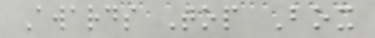Awards Top Box
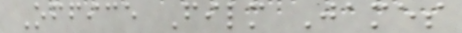Office Film James
